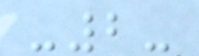-2-
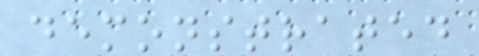demonstrated
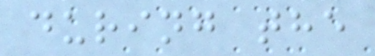during the
